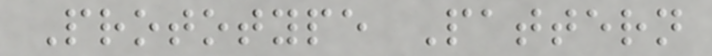Prototype Pattern
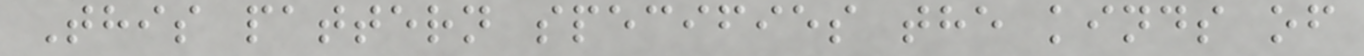This pattern specifies the kinds of
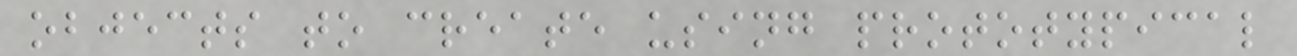objects to create using prototypical
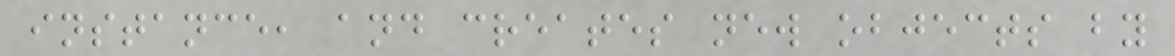instance, and creates new objects by
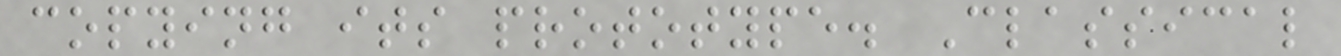copying its prototype. Classical
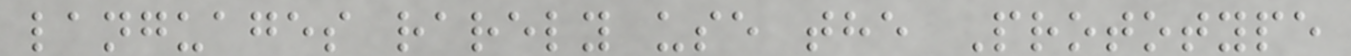languages rarely use the Prototype
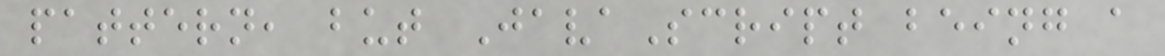pattern, but JavaScript being a
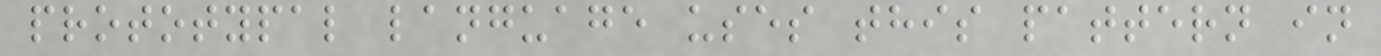prototypal language uses this pattern in
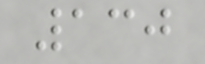130
